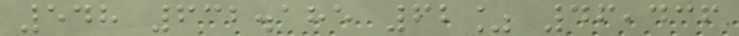548 632.185 62% 46,436
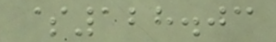$128.03
